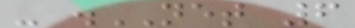- .NET 6
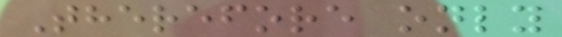Therefore only
